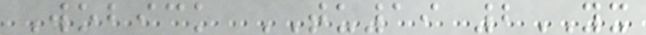Wobick TU19 2YX
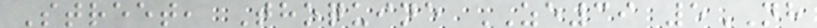Street, Thoquine ZE39 5NH
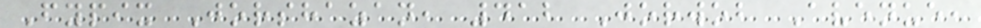Fypix Jorshazan, 412 Jorwob Avenue,
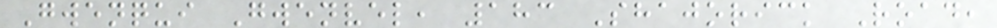Gwenqui Gwenvel, 183 Shajorick Road,
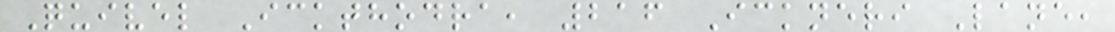Quivel Ickthodra, 216 Ickneri Lane,
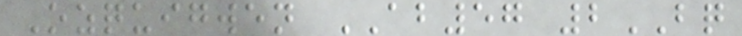Ozquigwen AB57 2BQ
